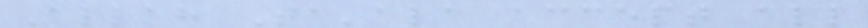Allah Ta'ala accept all
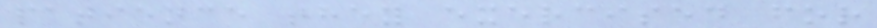patience they exercised for
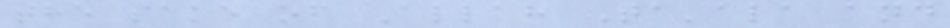the sake of Allah Ta'ala and
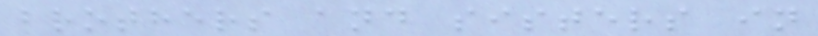brothers and sisters in
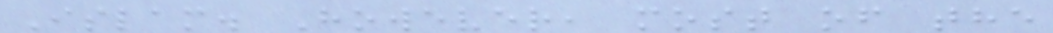Islam. However, most of the
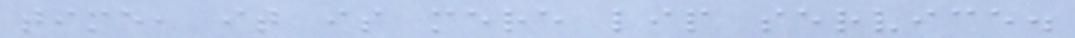time, it is mere lip service.
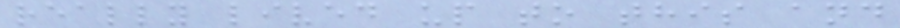really lived up to this and
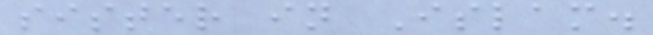sister in Islam.
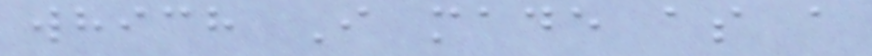which I made as a
